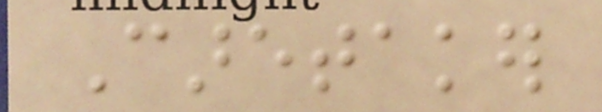Caretaker
